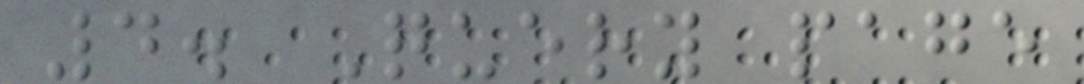4. Query page
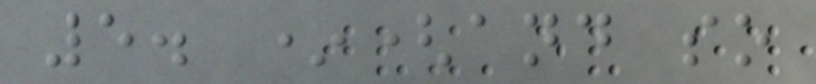5. *(and so
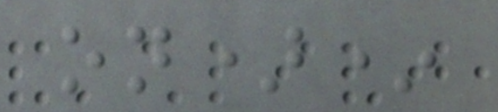on)*
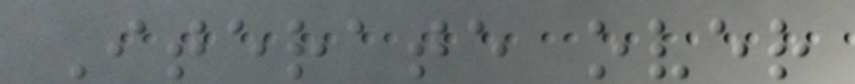Iterate over
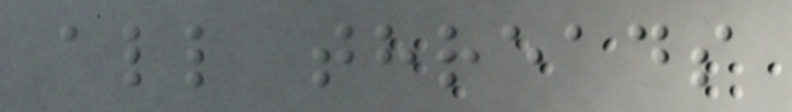all threads
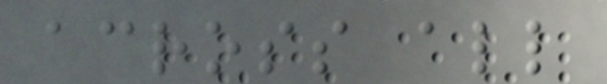across all
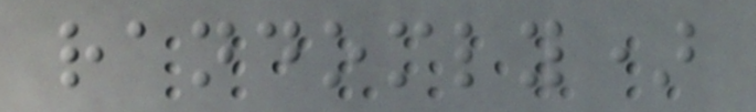randomly)
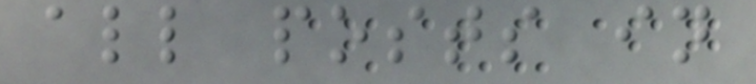all posts in
